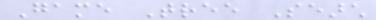Game Tree Search
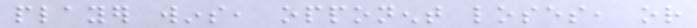player wins, opponent loses, or
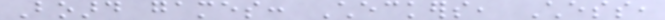Board games: Checkers, Chess,
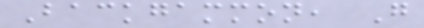Backgammon, Go
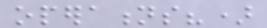operations?)
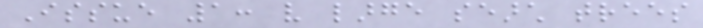Issue 1: very large search trees
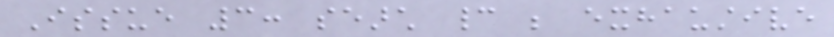Issue 3: search cannot be exhaustive
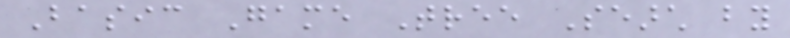Basic Game Tree Search by
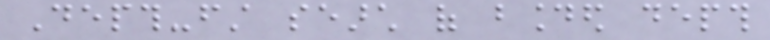Depth-first search of bounded depth
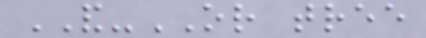AND-OR tree
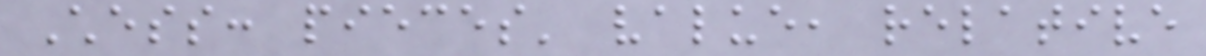Chess: pieces' value, relative
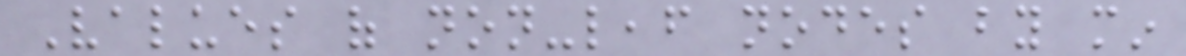Values of non-leaf nodes by min
